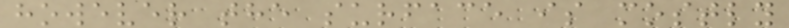however the surface is mostly
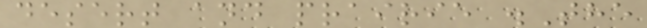desert and prairie .The
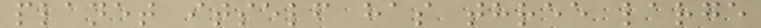planet itself has three large
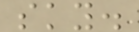sky.
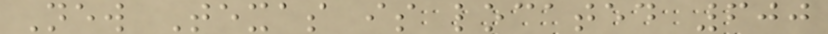New Texas is located 600
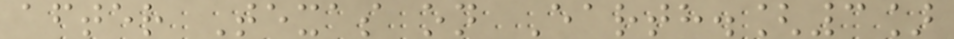after Texas on Earth.[3]
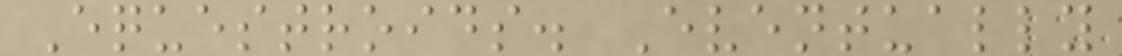Equestroids. Eventually
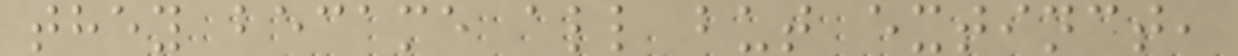they became all but extinct,
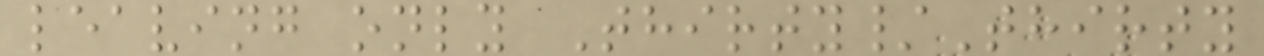leaving only Thirty/Thirty
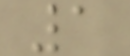1
